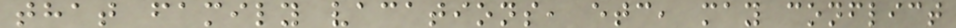that family vacations, etc, may conflict
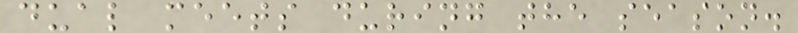dual meets during the season.
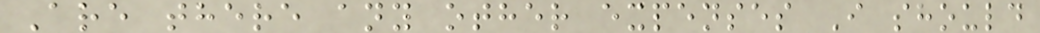Are there any other expenses I should
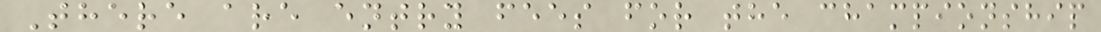There are entry fees for the championship
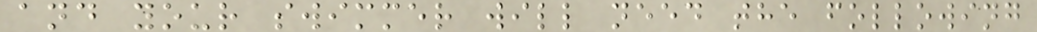and your swimmer will need the following
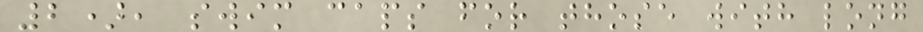2), swim caps for those with long
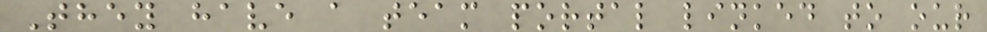They have a team portal linked to our
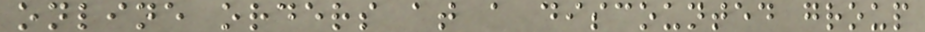online orders at a discounted group
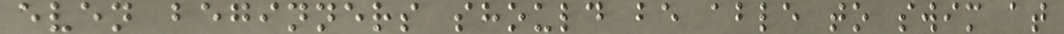even beginners should be able to swim at
